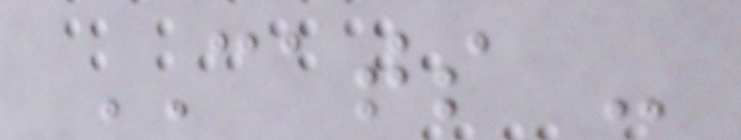CATS -
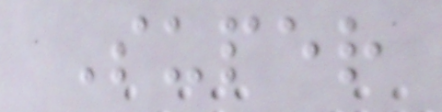Super
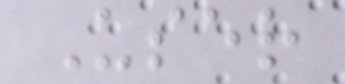User
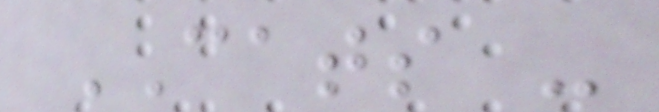CATS -
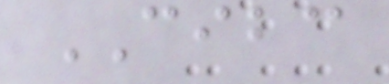CIBC
